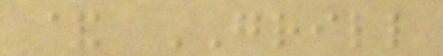& GRILL
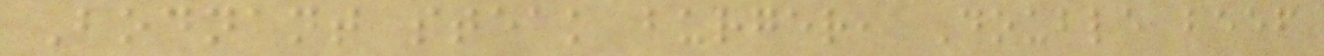Bodnant steak burger, Double beef
